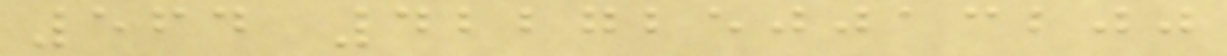564 4227250013200
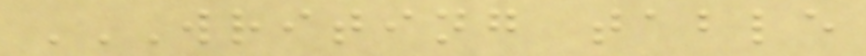WRITING TABLE
